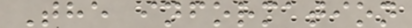The information
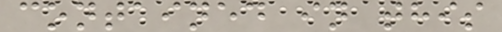contained in this
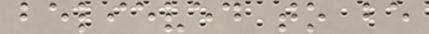believed to be
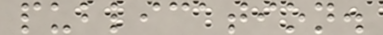publication.
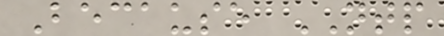Because NTP
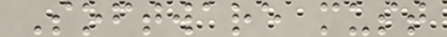Software must
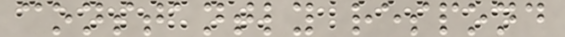constantly respond
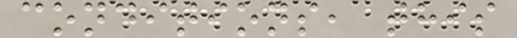conditions, this
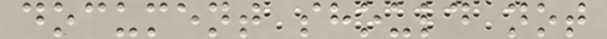document should not
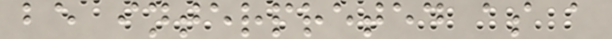be interpreted as a
